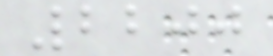2200
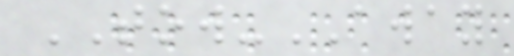TOW-AWAY
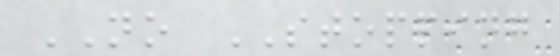NO STOPPING
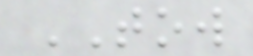TOW
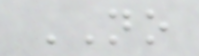NO
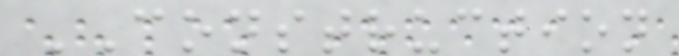CONSTRUCTION
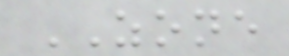ZONE
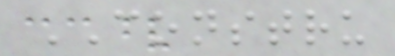CONSTRU
